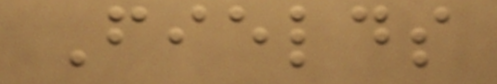Fields
